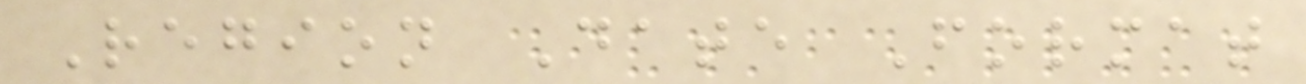Region Date Format
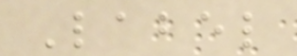Label
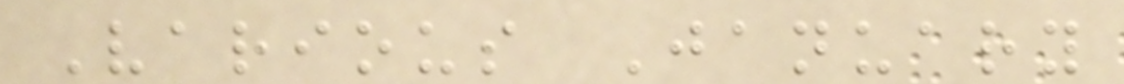Various January
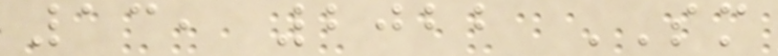13, 2022 SM
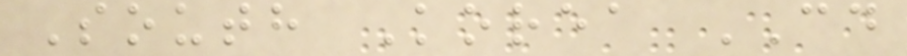South Korea CD
